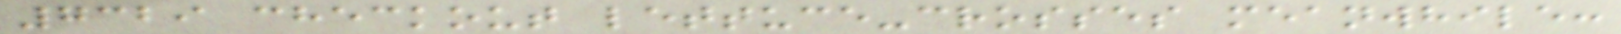7329 checkout lettuce-crosses meanwhile:
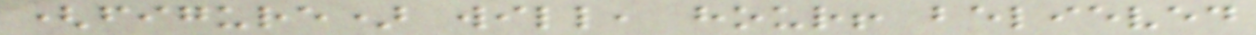(figure) will, hour! believed
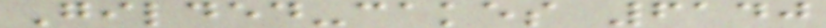Gilded-cakes 6140
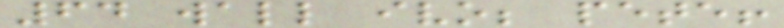64 wall ivo; pete!
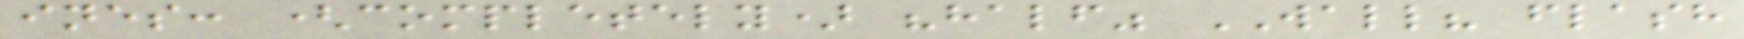ines: (completely) "half" WALL? flash
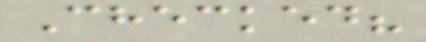Checked?
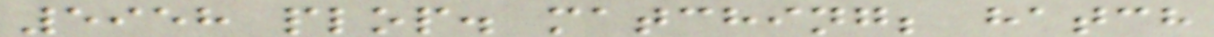5958 plop. matching; hatch
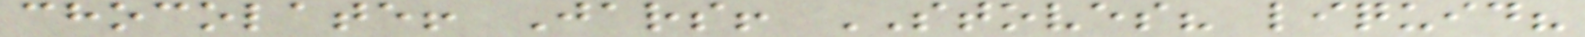chocolate! Jars! STOVES? liquid?
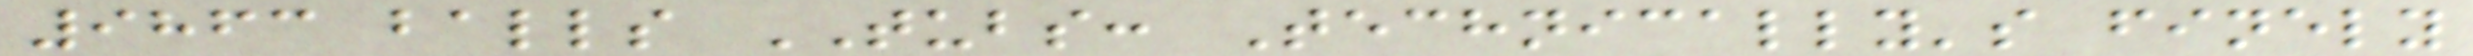9863 balls TUBS: Technically's finely
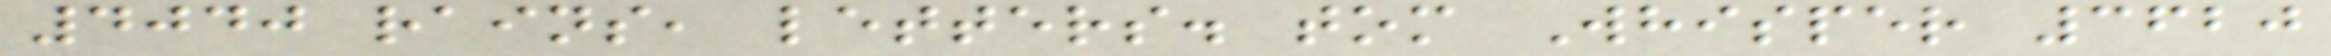4040 rains, letters. tom Whisper 3620
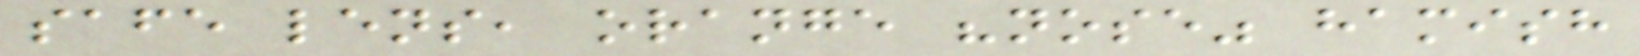safe lens, orange "nose" hamish
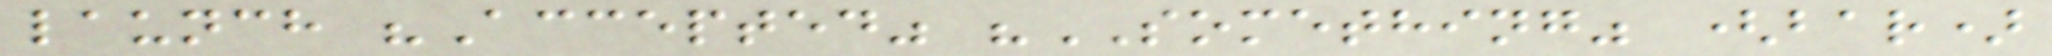launch "Accepted" "SOMETHING" (bar)
